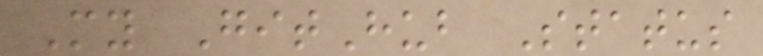My GitHub Status
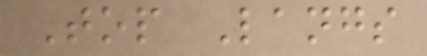Top Langs
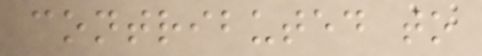contributed to
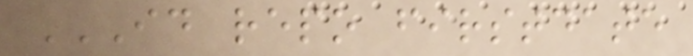ID REPO FIRSTDATE
